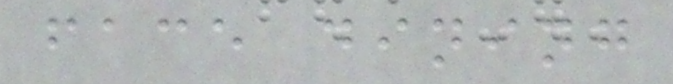face dining
